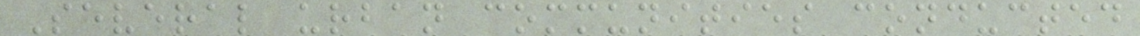Several urban communities conducted
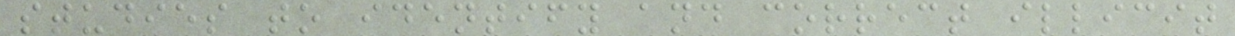studies to identify and correct illicit
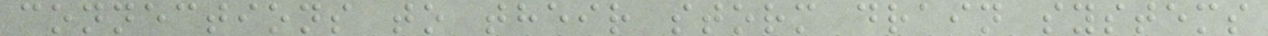connections to their storm drain systems
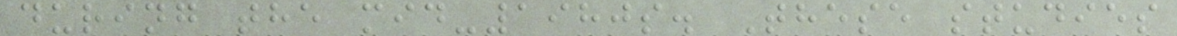during the mid-1980s. These studies
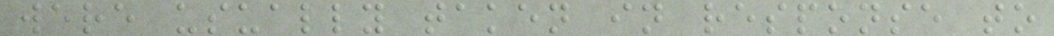were usually taken in response to
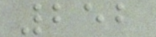252
